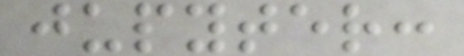jupyter:
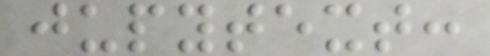jupytext:
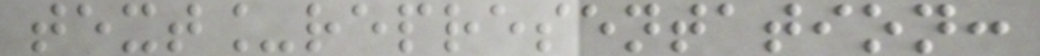text_representation:
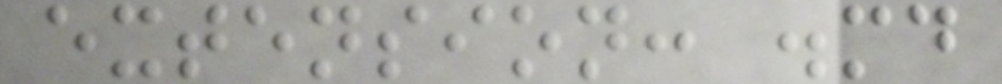extension: .md
